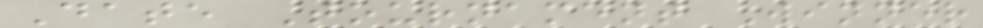Date Tournament Winner
